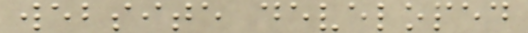website developed
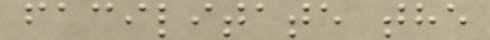facilitate the
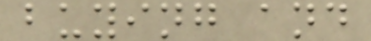buying and
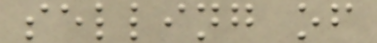selling of
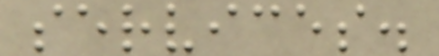services.
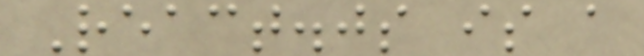React.js is a
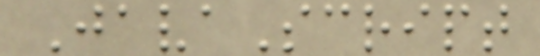JavaScript
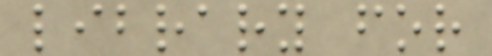library for
